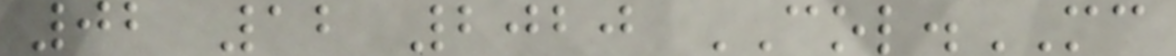02 12 2020 COL.MC
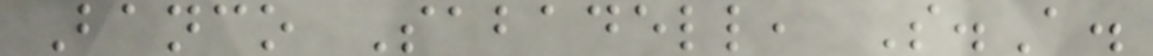Banco Sabadell, S.A.
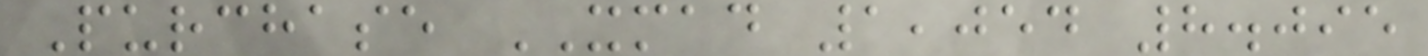Purchase XMAD 1,054 8.095
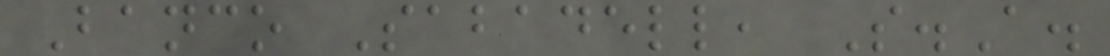Banco Sabadell, S.A.
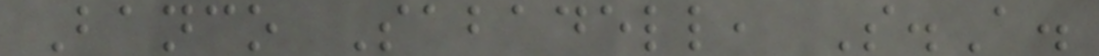Banco Sabadell, S.A.
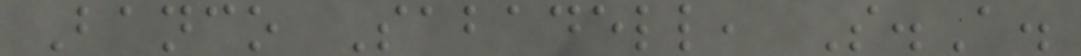Banco Sabadell, S.A.
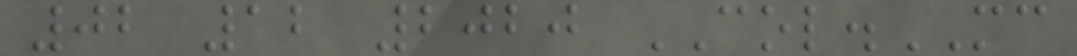02 12 2020 COL.MC
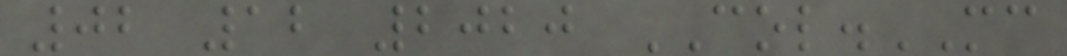02 12 2020 COL.MC
